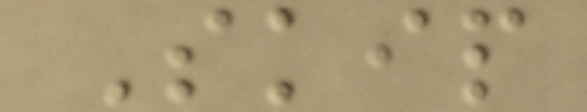Skip
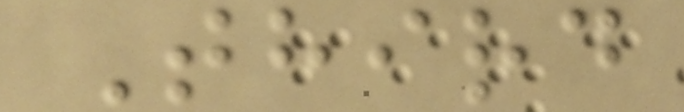Third
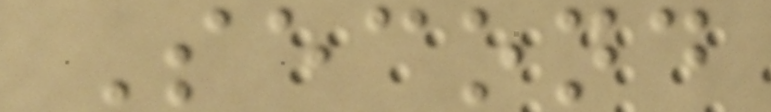Second
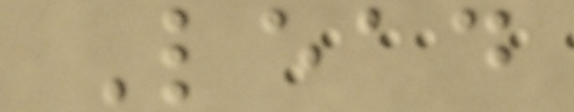Lead
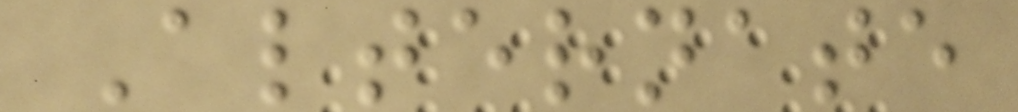Alternate
